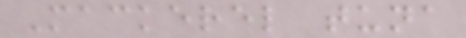Mackerel tuna
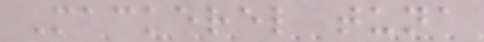Mackerel tuna
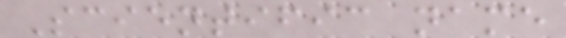Scientific name
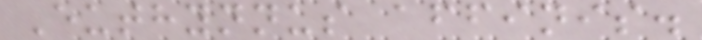Euthynnus affinis.
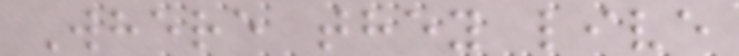Where they live
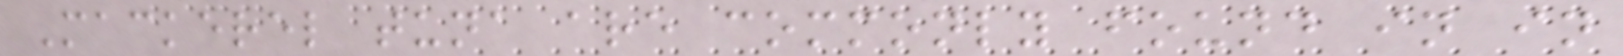Mackerel tuna are commonly found in in
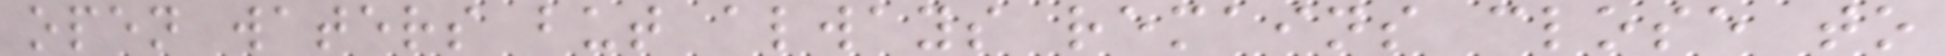open waters but always remains close to
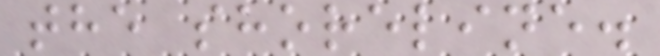the shoreline.
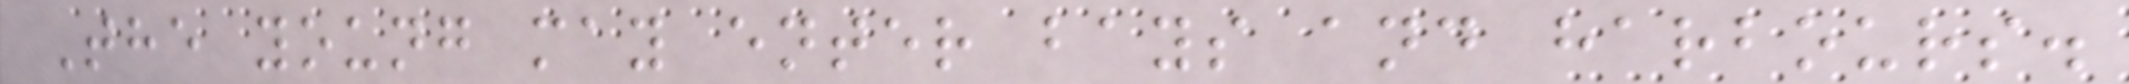The young may enter bays and harbours.
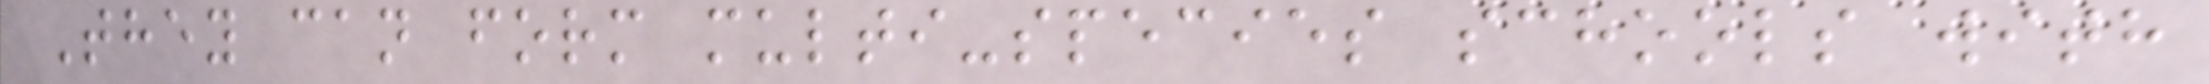They can form multi-species schools with
